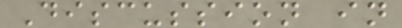Discussion in
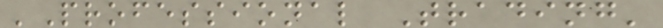'Professional Trading'
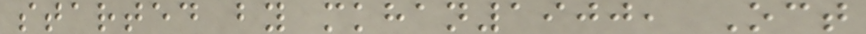started by mkhan1900, Oct
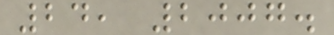24, 2007.
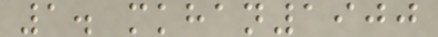1. mkhan1900
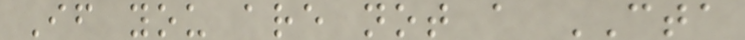If you are not a CTA
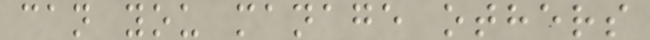can you manage others
